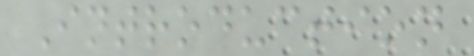Introduction
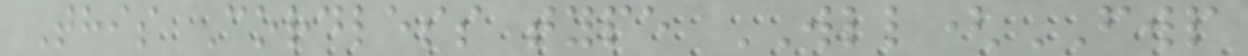This Cordless type WLL(FWP
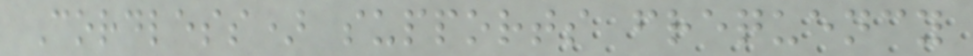Cordless) supports frequency
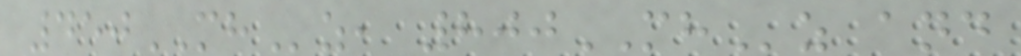450MHz, 800MHz and
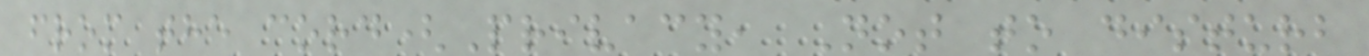from the cord(Privacy, Not to disturb
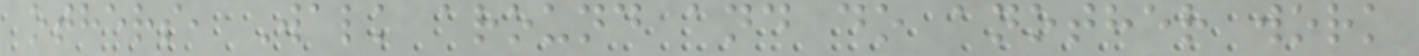others, Walk around and do another work
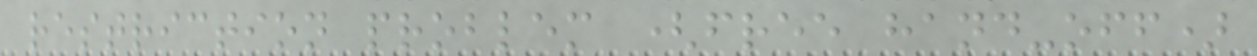restriction problem (free hand-off)
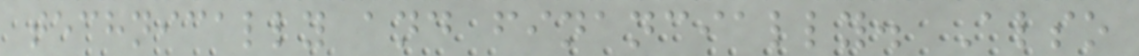technically and financially. Also
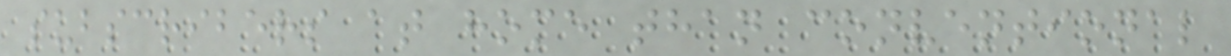subscribers at home than conventional
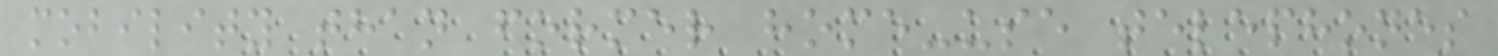mobility than former home-use telephones
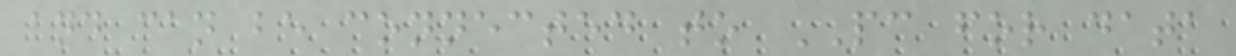and can be connected to PC for data
